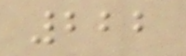222
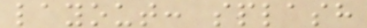layout: splash
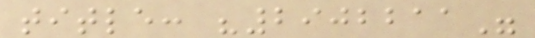title: "2902211"
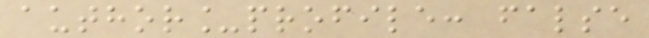author_profile: false
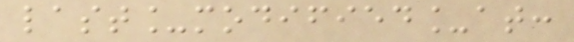last_modified_at:
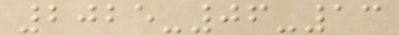2025-06-13
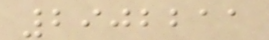2902211
